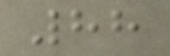88
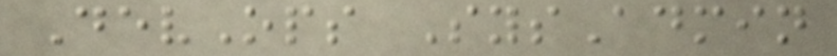DevOps SysAdmin
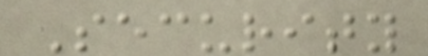Security
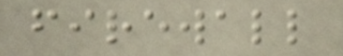firewall
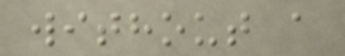without a
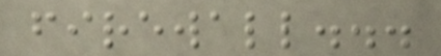firewall...
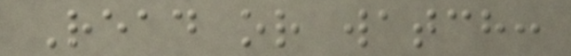Read or watch:
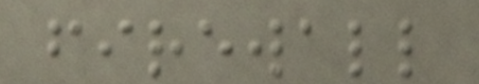firewall
